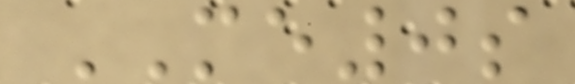ME0s
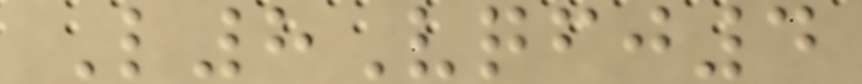L8Vqfj4
